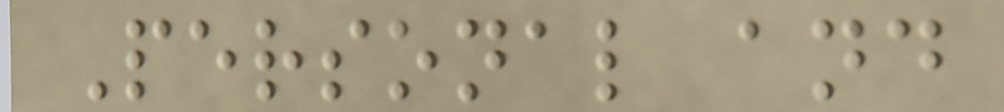Personal and
